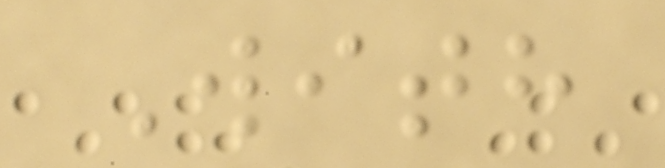With
